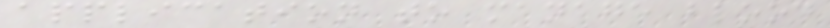application to manage blood
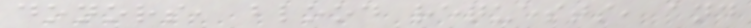donors, blood requests, and
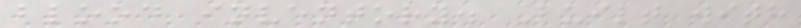blood inventory. Built with
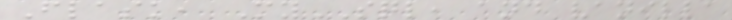Flask, MySQL, and vanilla
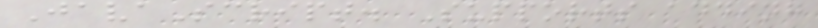JavaScript. Supports adding
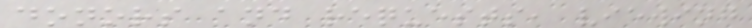donors and requests, viewing
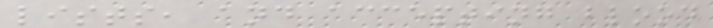lists, and accepting blood
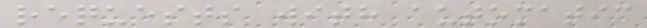requests with automatic
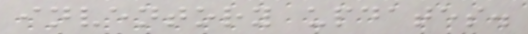inventory updates.
